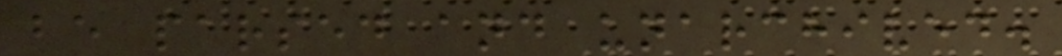be parsed and unarchived.
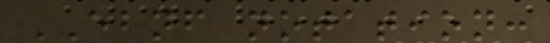EBNF notation:
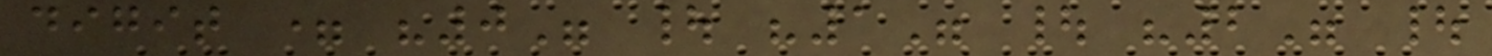digit = "0" | "1" | "2" |
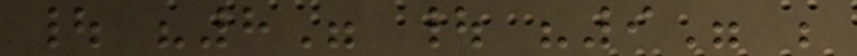| "8" | "9" ;
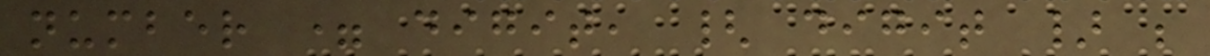number = digit, { digit } ;
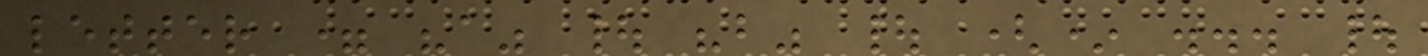letter = "a" | "b" | (* ... |
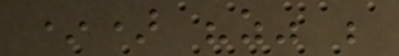*) "z" ;
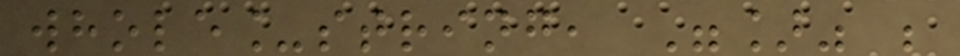whole_string, "]" ;
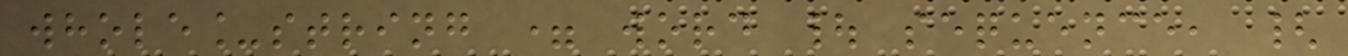whole_string = word | sequence, {
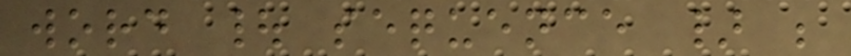word | sequence } ;
